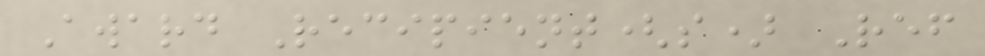Award Recipient(s) Ref
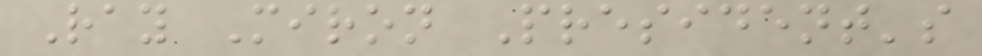Ray Miron President's
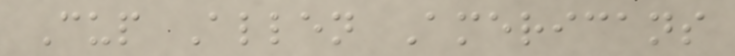Cup Allen Americans
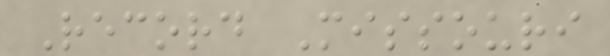Record Missouri
